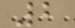2
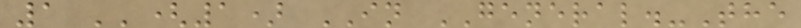1 ''(1) IN GENERAL.-The
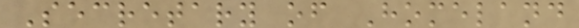Secretary of Homeland
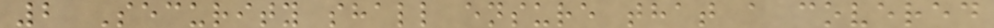2 Security shall ensure that a covered
